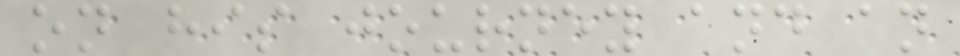on his journey and an
